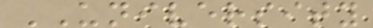UNIVERSITY
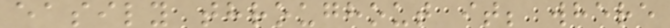easily throughout it; where
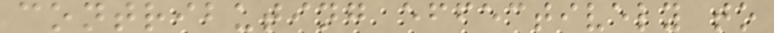contributing effectively to
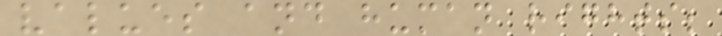values and human rights;
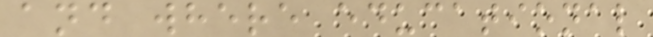and where educational
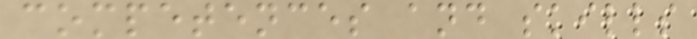competences and skills
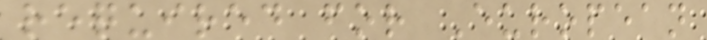required for European
